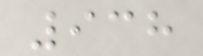938
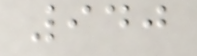940
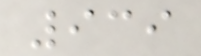939
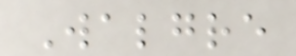Walgre
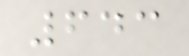643
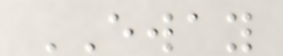EWAY
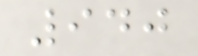940
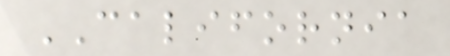CALIFORNIA
